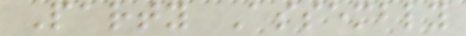Party Assembly
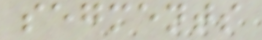segments
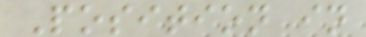Position in
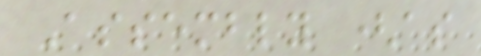Assembly (as
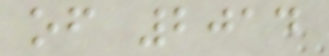of 2014
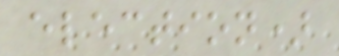election)
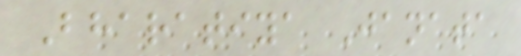Bharatiya Janata
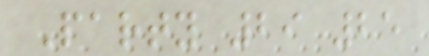Party 29 25
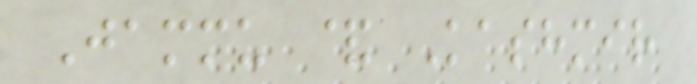Jammu & Kashmir
